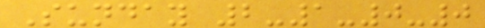Sunday 2-1-0-0
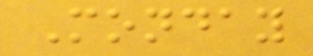Monday
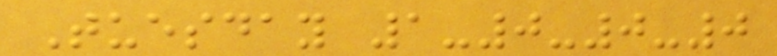Tuesday 1-0-0-0
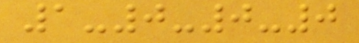1-0-0-0
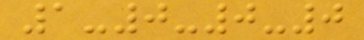1-0-0-0
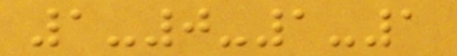1-0-1-1
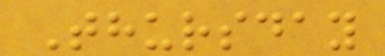Thursday
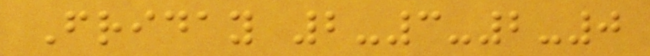Friday 2-3-2-0
